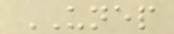UNEP
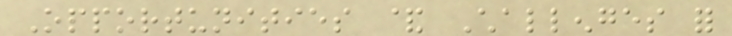Opportunities & Challenges for
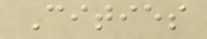Cities
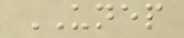UNEP
